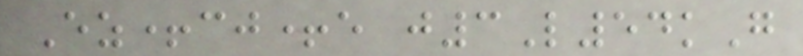Ez+cj+e j3L54kG
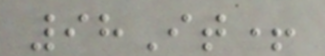98It+
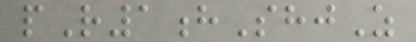pR1hShjZ
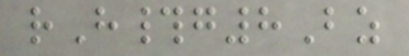rH#g8Bz
